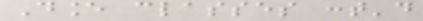Dance classes cont'd
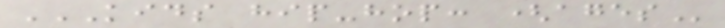KIDS HIP-HOP: (AGES
